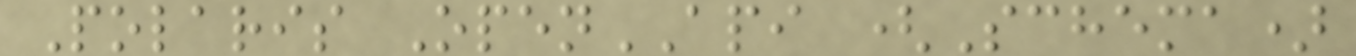Polaris OpenAPI (Schema)
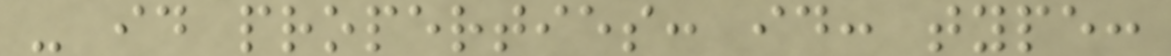- id properties: id: type:
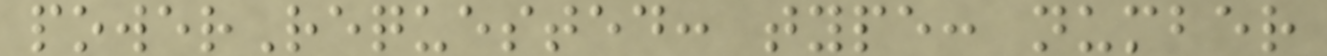powerRequested: type: number
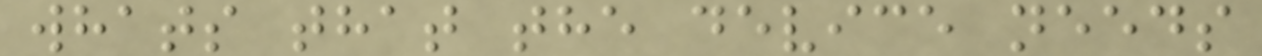whats that the device needs
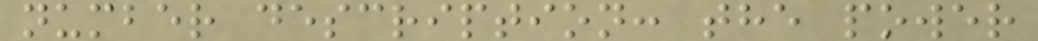number description: the power
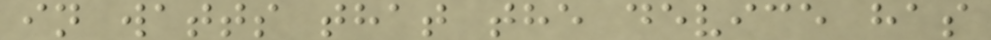in watts that the device has
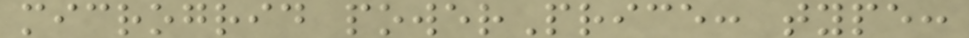microgrid powerPrice: type:
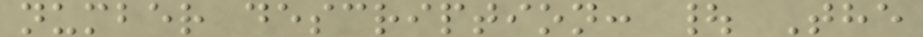number description: | The
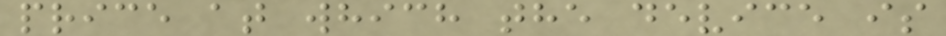price at which the device is
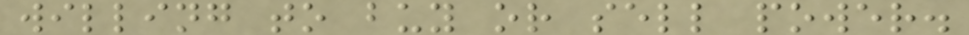willing to buy or sell power.
